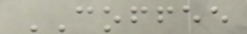COFFEE
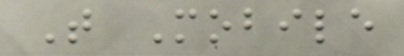T Mobile
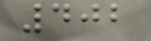402
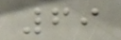69
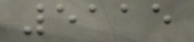5115
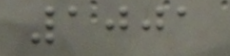1001
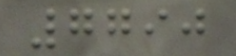7790
